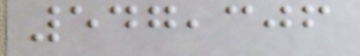547,306
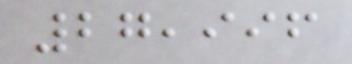27,996
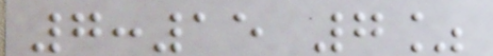7:15 7%
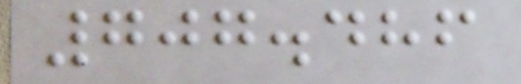707.486
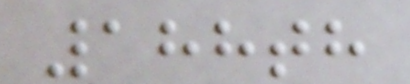188th
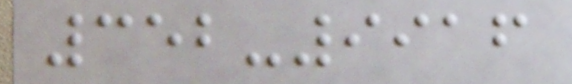352-9916
